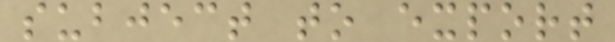subject to export
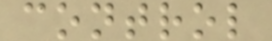control
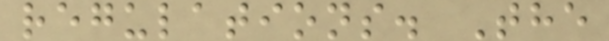regulations. The
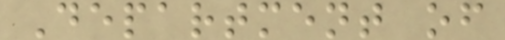Department of
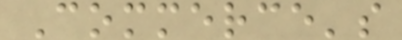Commerce's
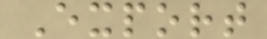Export
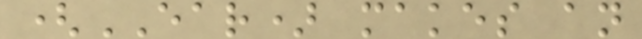(EAR) makes an
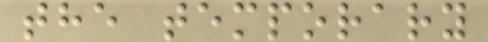the temporary
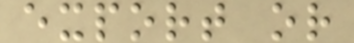export or
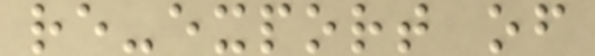re-export of
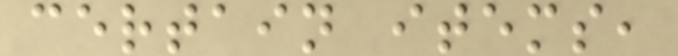certain items,
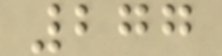277
